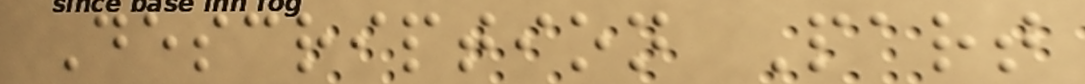Description Part
